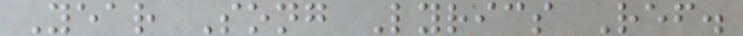Year Song Lyrics Ref.
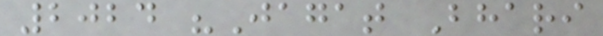2024 "Jagat Bhari
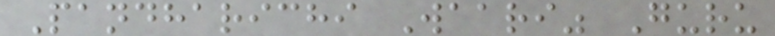Pandharichi Waari" Guru
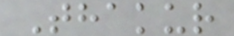Thakur
